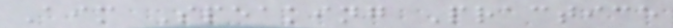Aim Speaking Practice
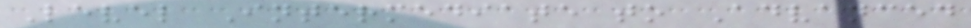Level Intermediate to Advanced
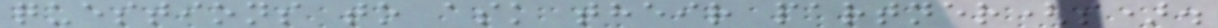questions to ask their partner(s).
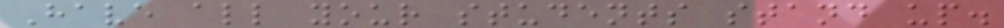Have all your students stand up.
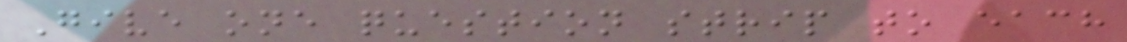Give one question strip to each
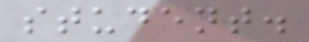student.
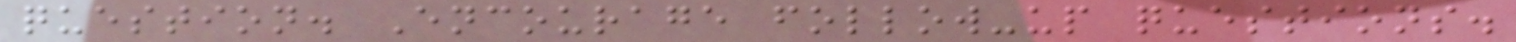question. Encourage follow-up questions.
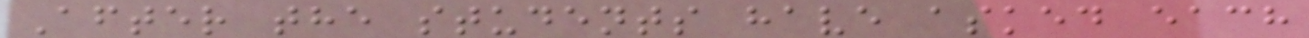After the students have asked each
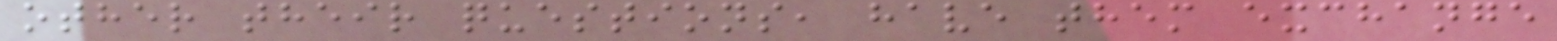other their questions, have them exchange
